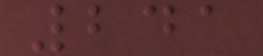241
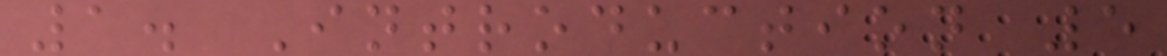1. Introduction 5
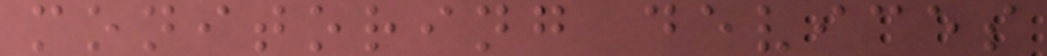monitoring devices
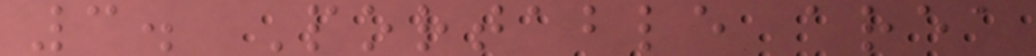3. Portable area
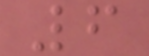6
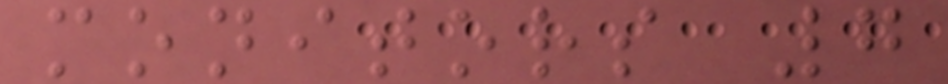monitors 7
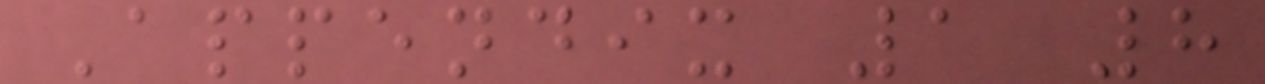Appendix 1 8
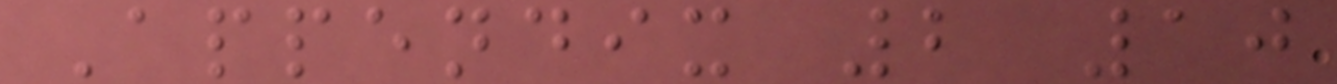Appendix 2 10
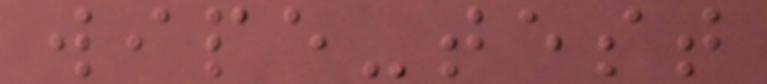wipe-test
